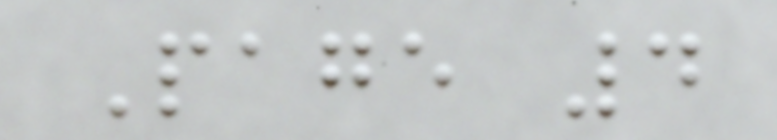Page 4
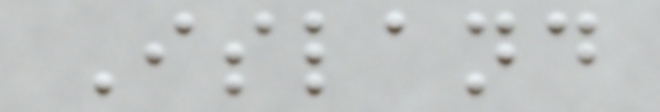Island
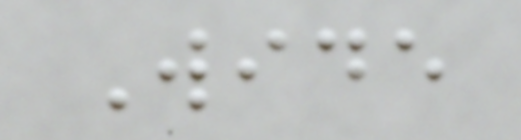Wide
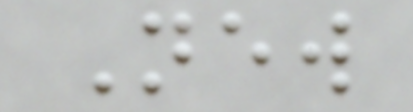New
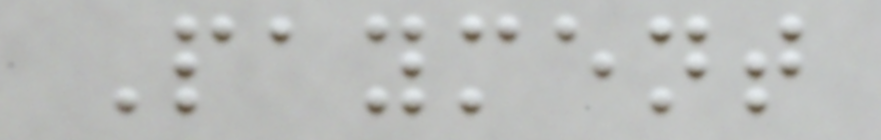Payment
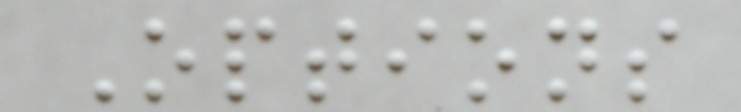Options
